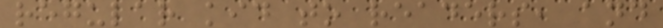regular kid to readers, and
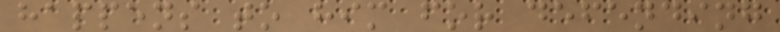happens to him for defending
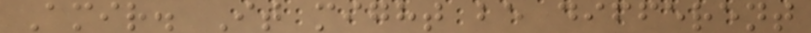Amir. It might be different
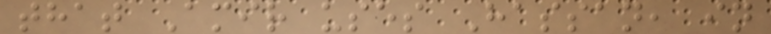that Amir uses Hassan, in
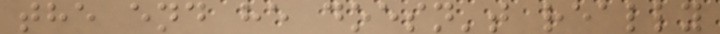the end he doesn't really
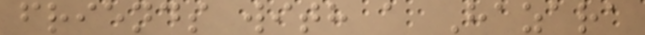friends with a Hazara
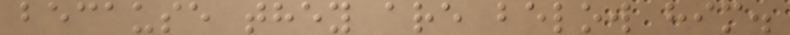because they are below him.
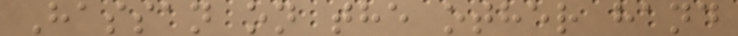Hassan on the other hand
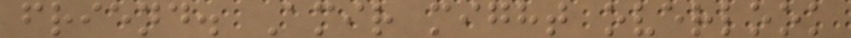friend. Amir might overlook
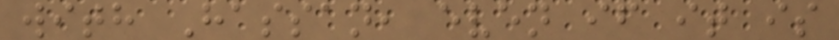with Hassan, even if it is
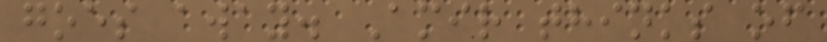goes away. Amir thinks of
